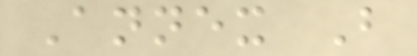Annex B
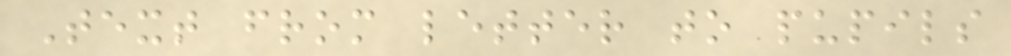Text from letter to pupils
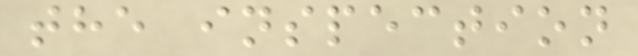the inspection
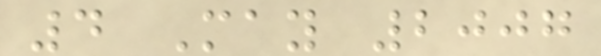4 May 2007
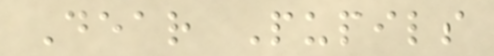Dear Pupils
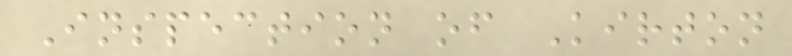Inspection of Kirton
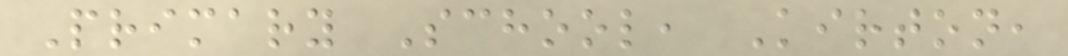Primary School, Kirton,
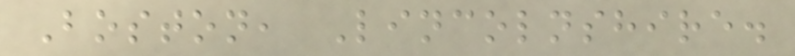Boston, Lincolnshire.
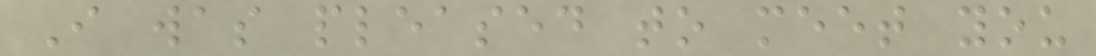I was pleased to meet you
